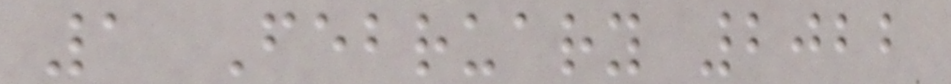1 February 2022
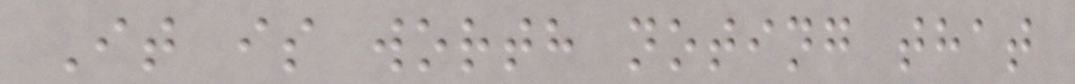It is worth noting that
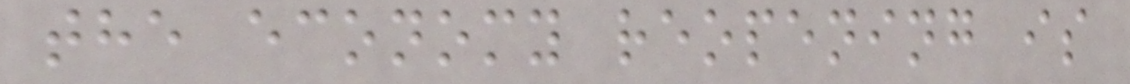the economy reopening is
